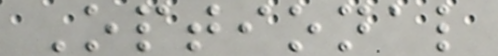Optional
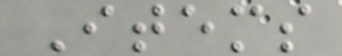Items
